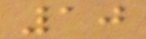10
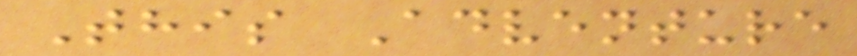This Adventure
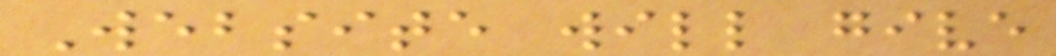Website will give
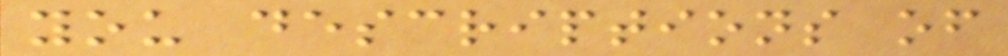you descriptions of
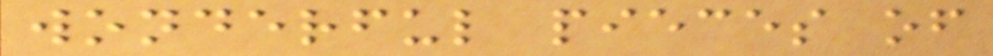wonderful pieces of
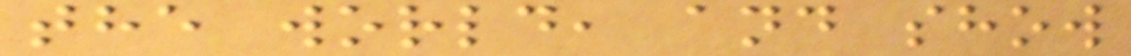the world, and show
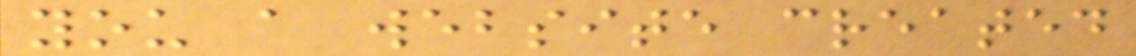you a website created
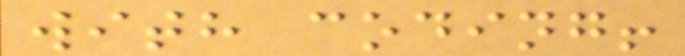with coding!
